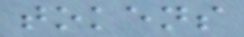tokens
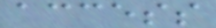access
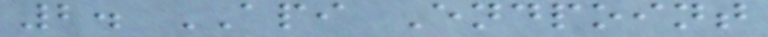2. API Endpoint
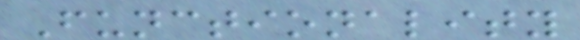Functionality
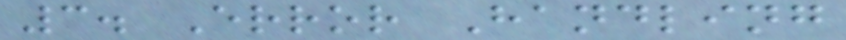3. Error Handling
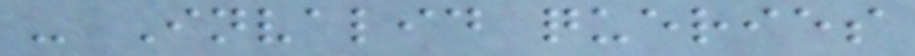- Invalid queries
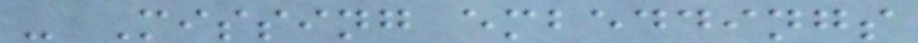- Missing embeddings
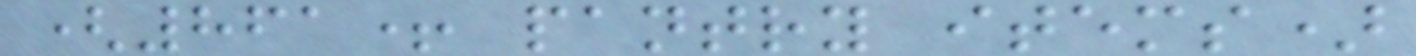(861+ pantry items)
